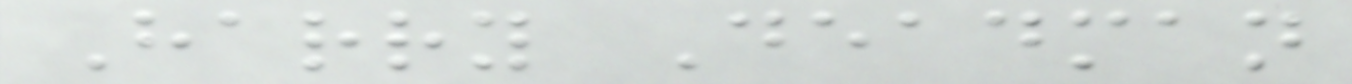Harry Deadman
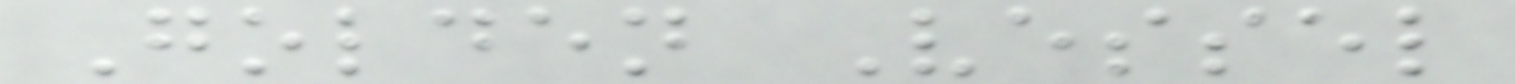Golden Vessel
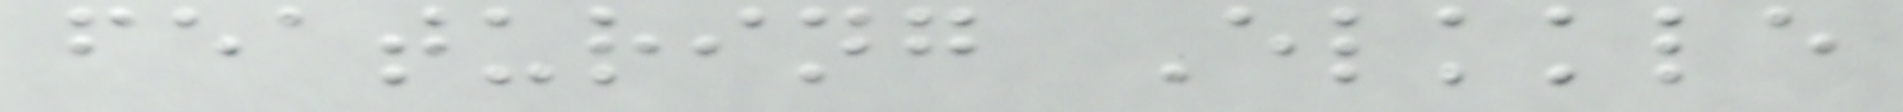featuring Elkkle
